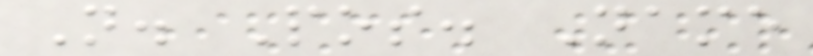N. Pos. Name
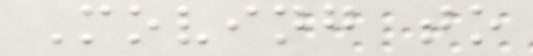Moving to
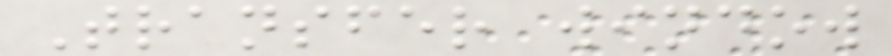Transfer window
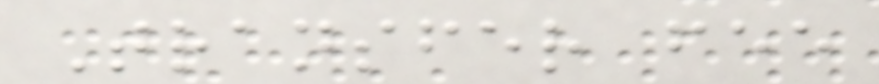Transfer fee
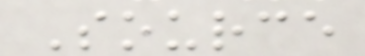Source
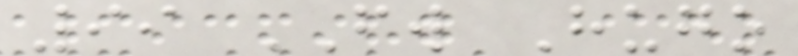99 FW Hugo
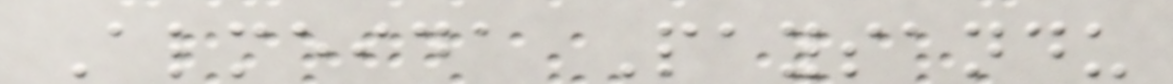Almeida Paysandu
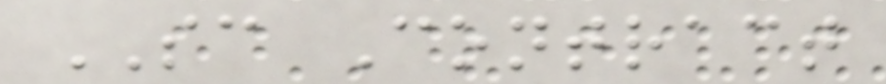SC Contract
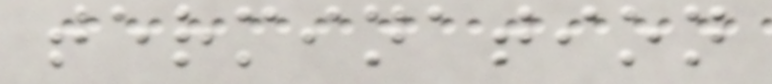termination
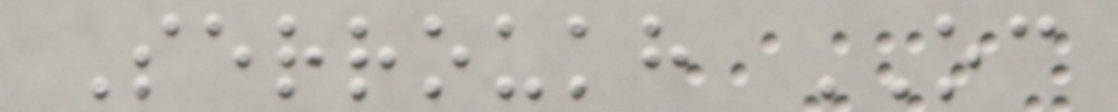Serroukh OC
